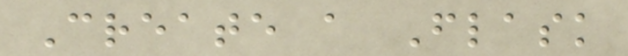Create a Flask
